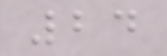24
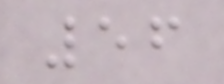56
